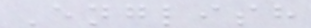English
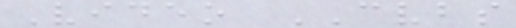Video CVBS
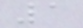1
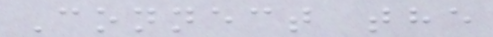Connect the
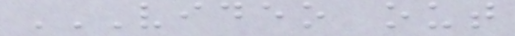VIDEO OUT
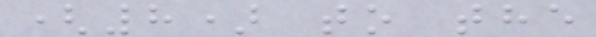(8) to the
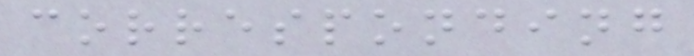corresponding
